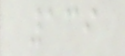139
